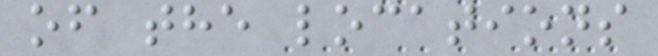of the locations
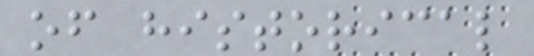of historical
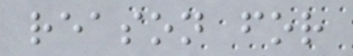reason for
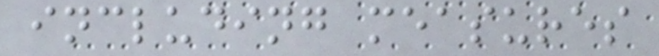including measures
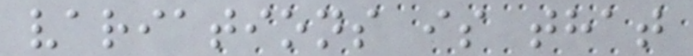variations is that
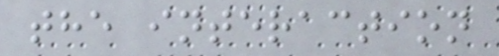the interaction
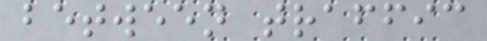between traffic
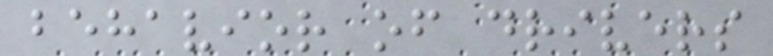behavior of drivers
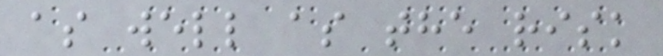as well as the risk
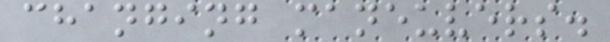changing maneuvers.
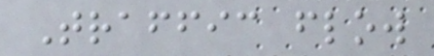Traffic flow
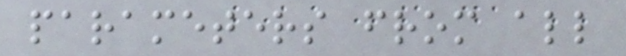parameters from all
